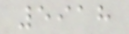5918
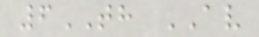6TH AV
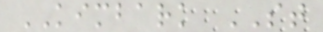KIMBARK ST
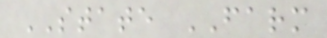STATE FARM
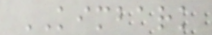KIMBARK
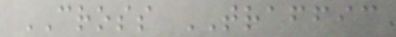CROSS TRAFFIC
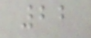22
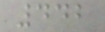442
